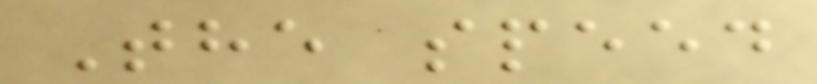The speed
